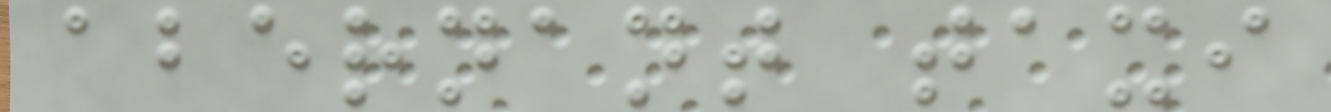abernant taxi
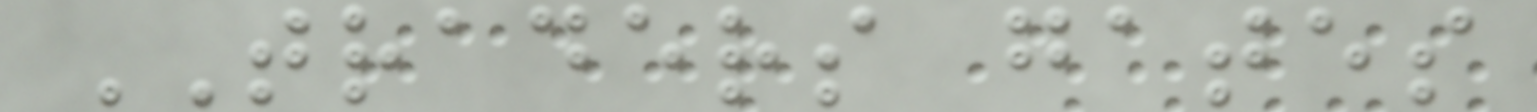TRADERS gates
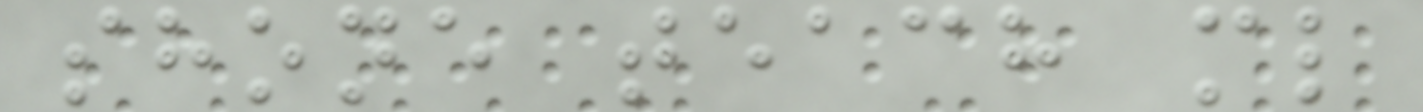shone teach ml
